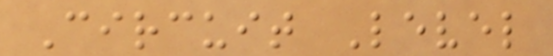Circuit Level
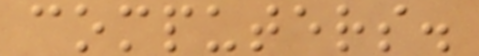computers.
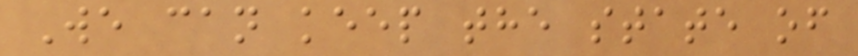We can keep the state of
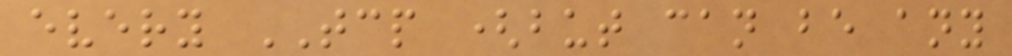every TCP (but can be any
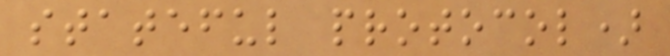stateful protocol)
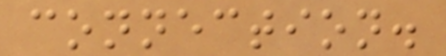connection.
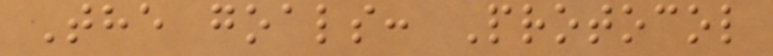The goals: Protocol
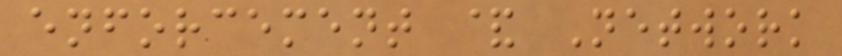enforcement & Network
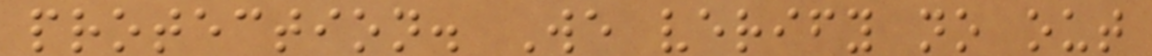protection. We verify no out
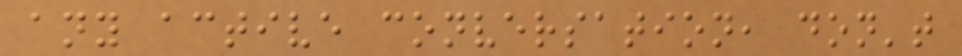any active conversation, don't
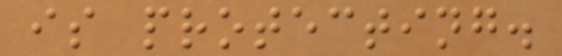is protecting.
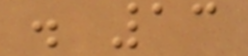. 13
